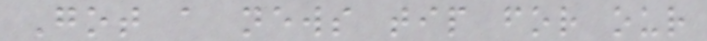Got a news tip for our
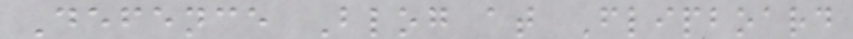Defence Blog at Flipboard
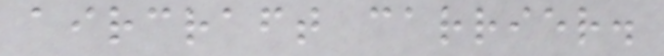aircraft carrier.
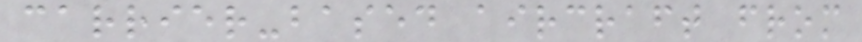carrier-based aircraft from
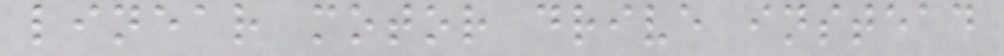linear motor drive instead
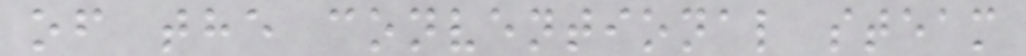of the conventional steam
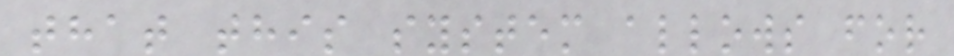that this system allows for
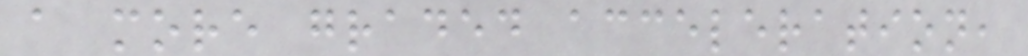a more graded acceleration,
